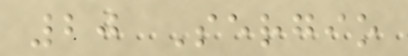20 Sergio
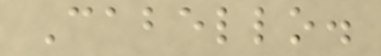Cabello.
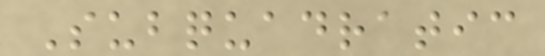Subquadratic
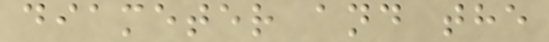diameter and the
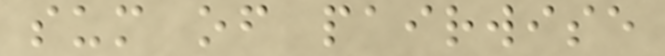sum of pairwise
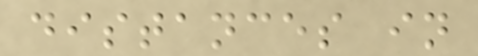distances in
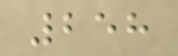258
